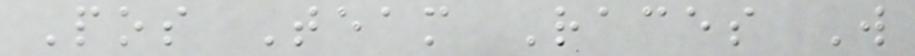Pos Team Races W
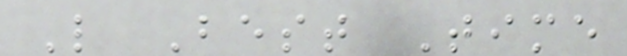L Best Time
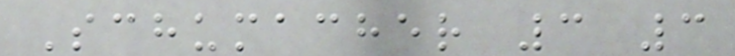Schumacher 3 3
